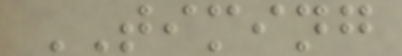TIMING
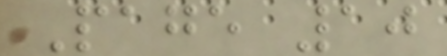Page 10
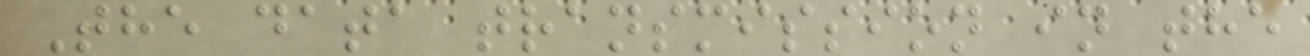The data transmission in the
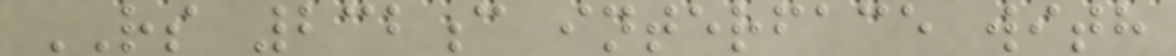RS 232c interface with
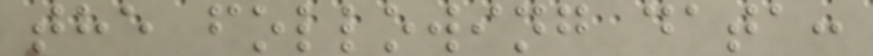the following data:
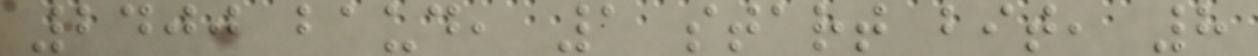2400 baud, 1 start bit, 8
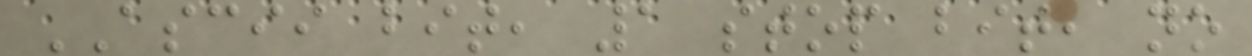ASCII bit, 1 stop bit, no
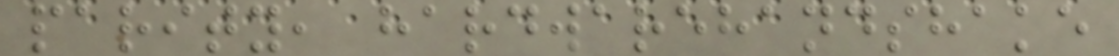parity, hardwarehandshake
